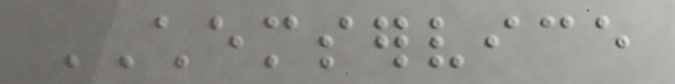CHEMSERVICE
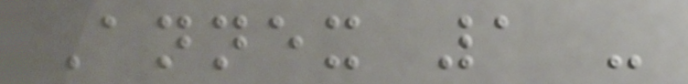Annex 1 -
